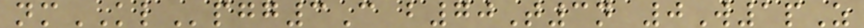nmKLpgg3C b70T3n 0W1pZ
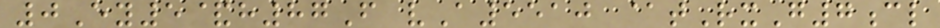0Ey5&h87F vA5510 @tRxG7cl
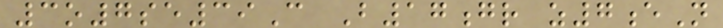3o7se39C B17gr z7eN
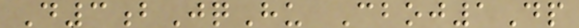D3bJqHu Cboj1Dp
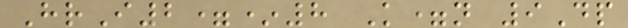HrI2=*8 K=n 9Dp
